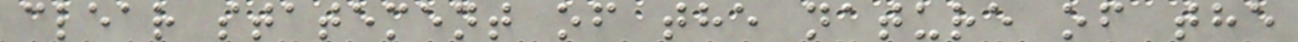clear statement of the nature of the
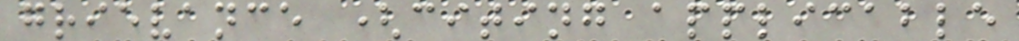grievance (citing applicable
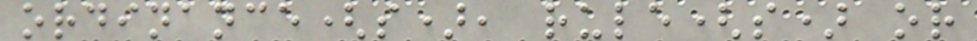ordinance(s), rule(s) or
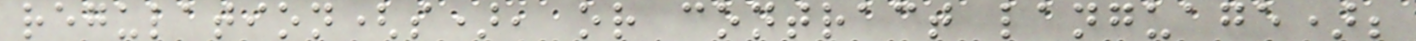regulation(s), or contract language);
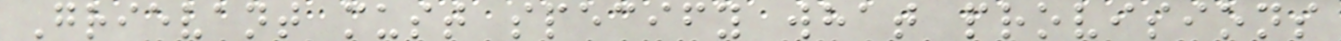Grievant must specify what provisions
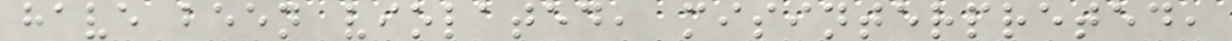have been violated, misinterpreted,
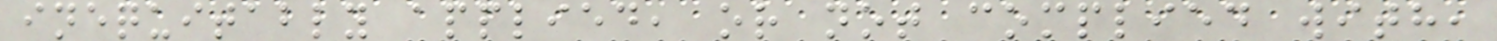inequitably applied, or not complied with,
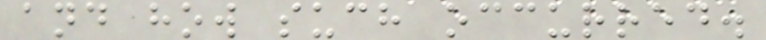and how such occurred.
